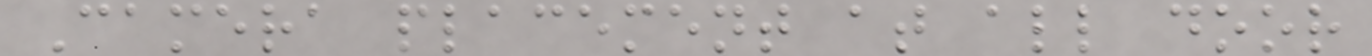Camera placement at all door
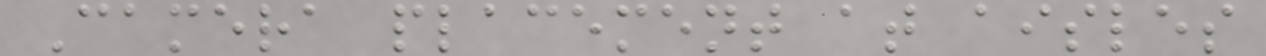Camera placement at aisles
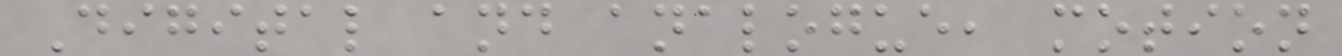Digital and analogue, motion
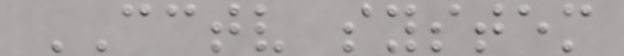CCTV system
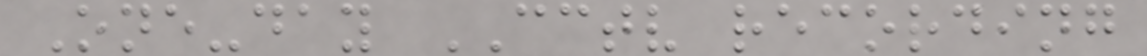One-day CCTV recording
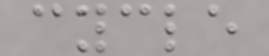cycle
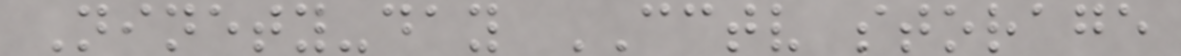Ninety-day CCTV storage
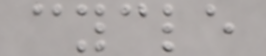cycle
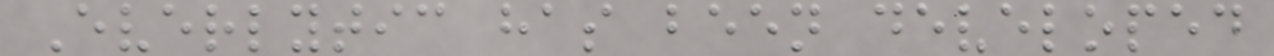Everlytic has been developed
